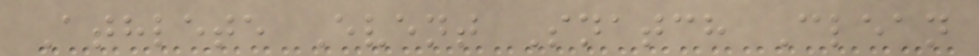Athlete Event Snatch Clean
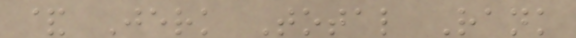& Jerk Total Rank
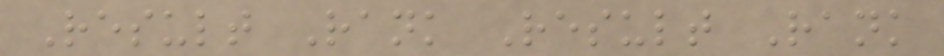Result Rank Result Rank
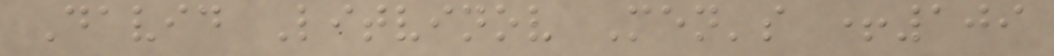David Litvinov Men's +109
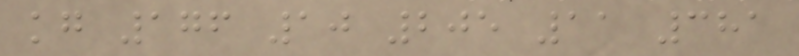kg 176 10 205 11 381
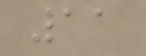11
